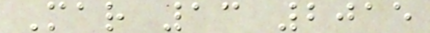Mar 13 2015
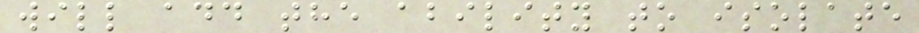will add the ability to isolate
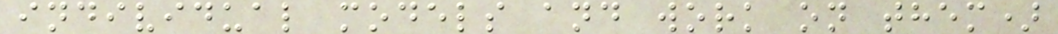individual models and work on them)
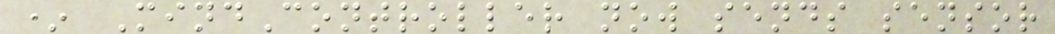* MindController now sends sensor
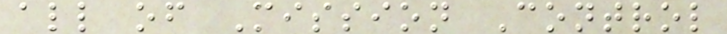all of Mission Control
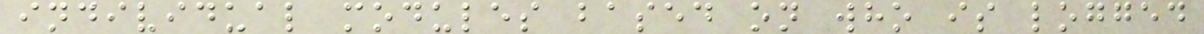individual modules based on who is logged
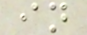in
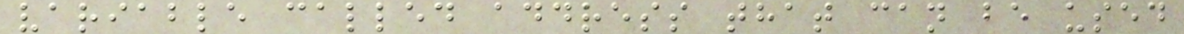variable called address that can be used
